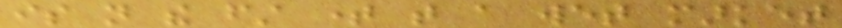is not the first time that a wet market
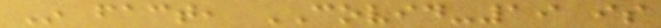In fact, COVID-19 is
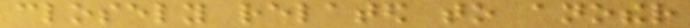closely related to another
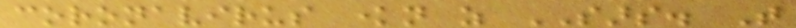coronavirus known as SARS. That
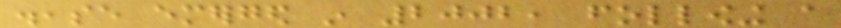disease emerged in 2002, following a
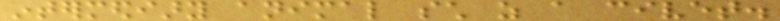intermediary animal such as a civet.
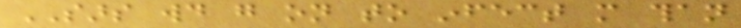SARS would go on to infect more than
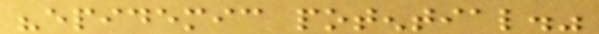"epidemic potential."
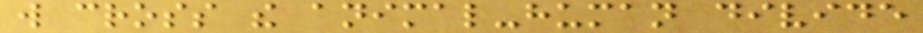will cross the animal-human divide
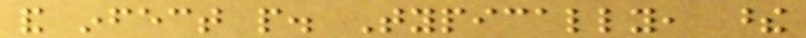and infect people. Typically, these
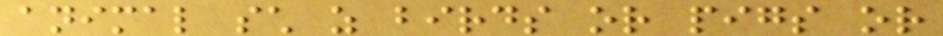animal such as birds or pigs or
